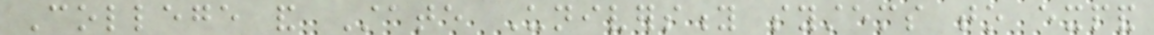College and State University systems to expand
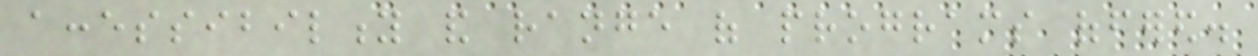accessibility and range of programs offered.
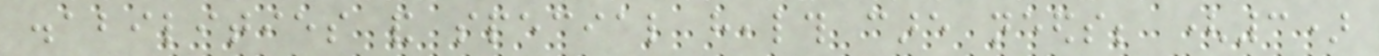disabilities and special health care needs; (3)
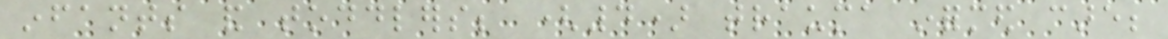infants and toddlers; (4) trauma informed care;
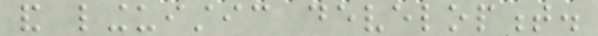and linguistic development.
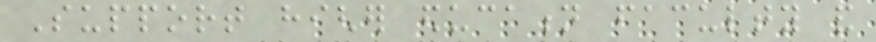Support higher education faculty and
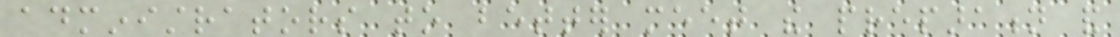administrators to better meet the preparation and
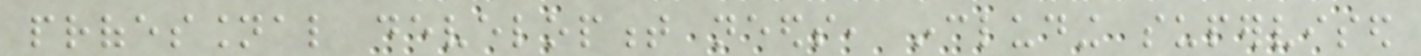professional development needs, including supervised
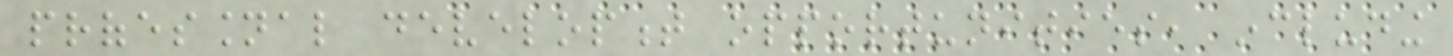professional development opportunities, including
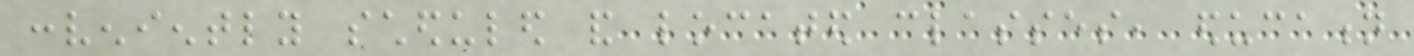conveniently scheduled and located classes, education
